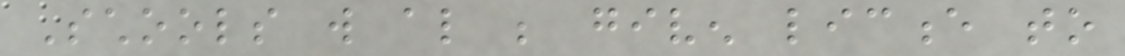Schools will also be given licence to
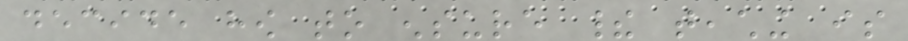decide how to ensure their teaching is
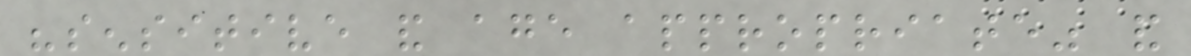"sensitive and age appropriate" and
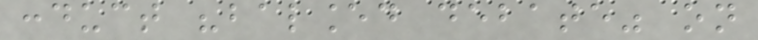conduct "balanced debate" on
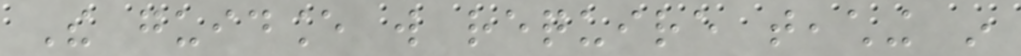The guidance will require teaching in
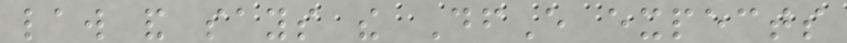law and says the DfE expects
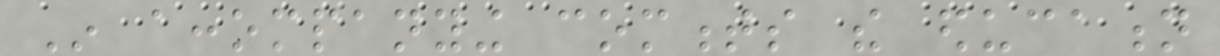In accompanying comments the education
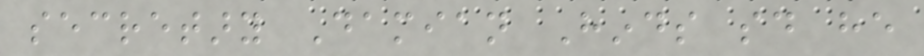secretary Damian Hinds said he
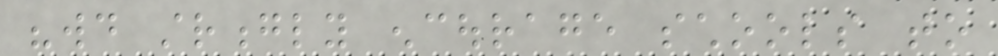"would strongly encourage schools to
